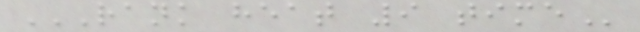RANK HEAT 9 TIME
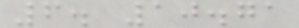6. 10.71
